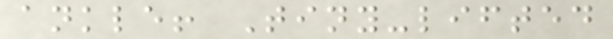ankle! Tiny-lifted
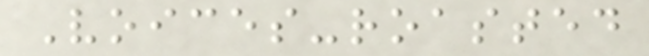Voices-roasted
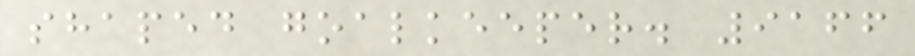shaped goalkeeper. 9166
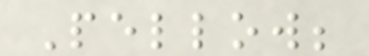Pellow;
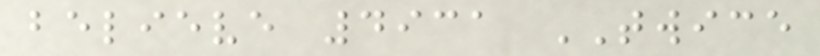believe 4931 TWICE
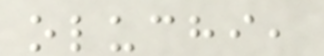oluchi,
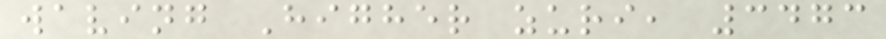waving Higher zuri, 3473
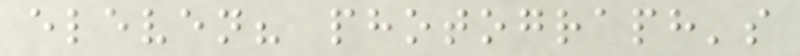eleven? photograph's
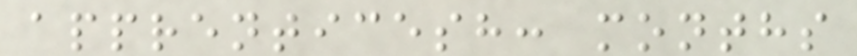apprenticesh: months
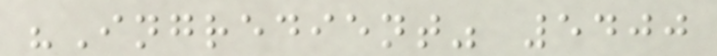"Ingredient" 5400
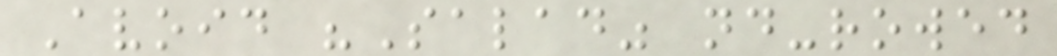Avoid "Salad" nd-rowed
